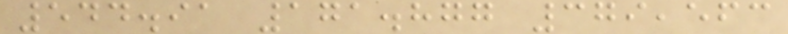544.91 171.877 379,563
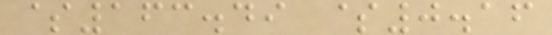$163.49 $0.16
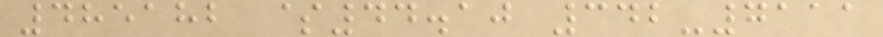485182 $44.10 342-7111
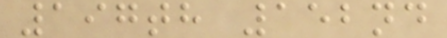197th 152nd
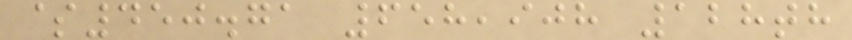$450.71 658,908 128th
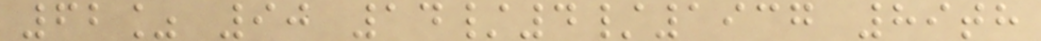62% 90 14/4/1937 89th
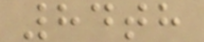84th
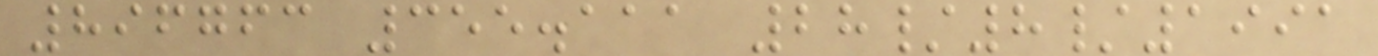896763 355.111 28/8/1991
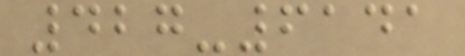427-6141
